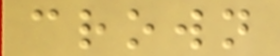crown
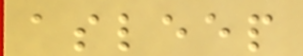asleep
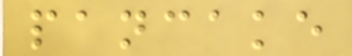pancake
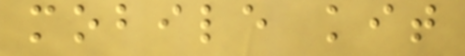mobile kit
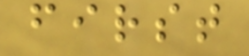first
